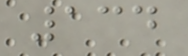134
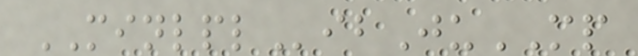MINLPLibJuMP
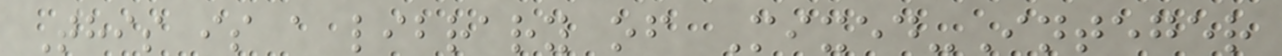This is a library of Mixed-Integer
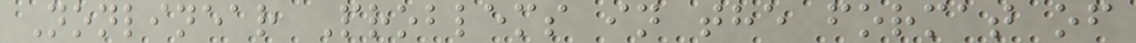Nonlinear Problems in the format of
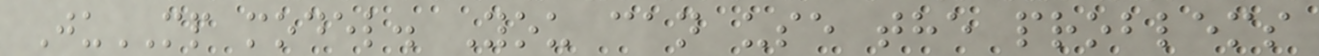JuMP model. You can use the problems
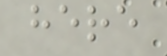here
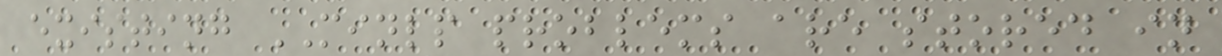existing MINLP problems are stored in
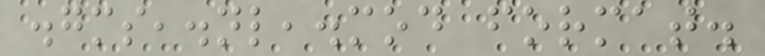.gms,.nl,.mod format.
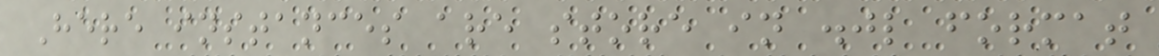Here instances are store in .jl format
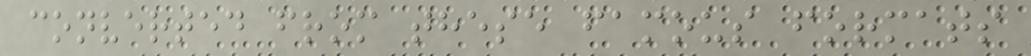converted from these famous formats
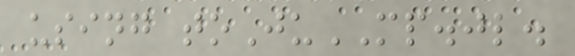using toJuMP.jl.
